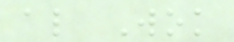al Wok
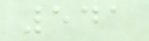541
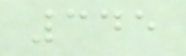345
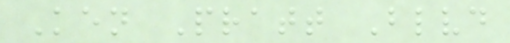Ken Pratt Blvd
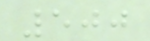500
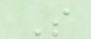S
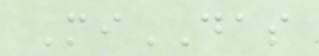MiDAS
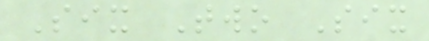Six Two Six
